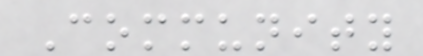Community
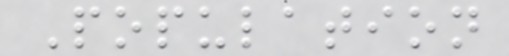Population
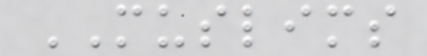MUSLIMS
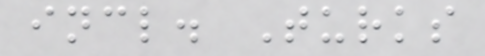incl. Turks
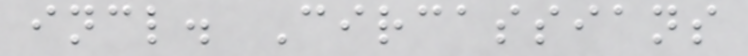incl. Circassians
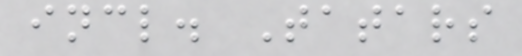incl. Tatars
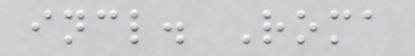incl. Roma
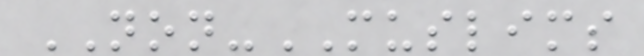NON-MUSLIMS
